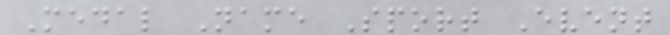Medal Name Sport Event
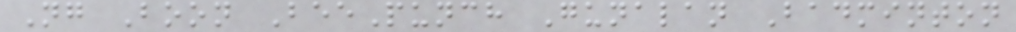Ng Boon BeePunch Gunalan Badminton
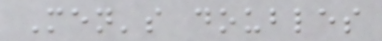Men's doubles
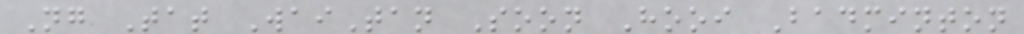Ng Tat WaiTan Soon Hooi Badminton
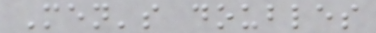Men's doubles
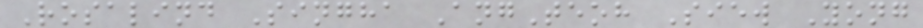Rosalind Singha AngTeoh Siew Yong
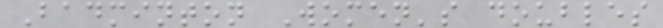Badminton Women's doubles
